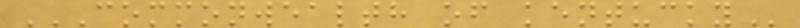COMMONWEALTH OF KENTUCKY
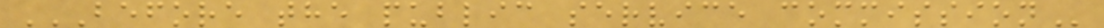BEFORE THE PUBLIC SERVICE COMMISSION
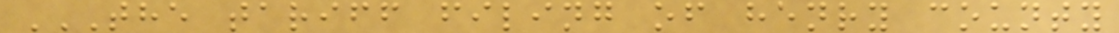THE TARIFF FILING OF HENRY COUNTY
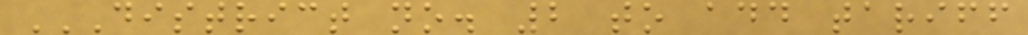DISTRICT NO. 2 TO ADD TARIFF
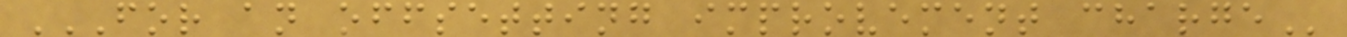FOR AN OFFSETTING IMPROVEMENT CHARGE
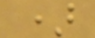)
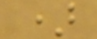)
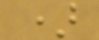)
